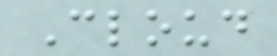Cloud
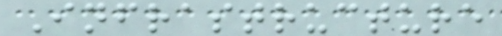Infrastructure
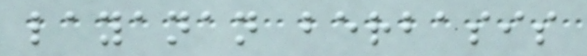layanan berbasis
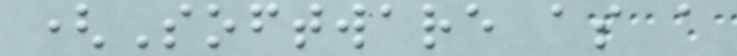(Software as a
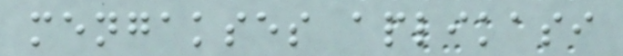mengakses aplikasi
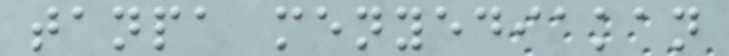tanpa menyediakan
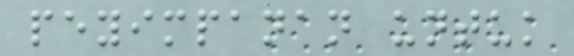peyimpanan untuk
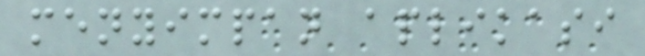menyimpan aplikasi
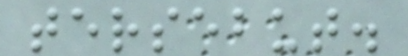tersebut.
